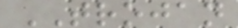TROJAN
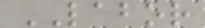LABOR
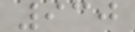930
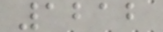1212
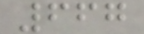667
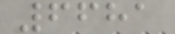6681
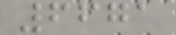6671
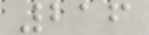216
